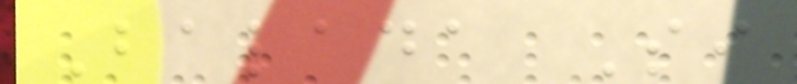Balada Si
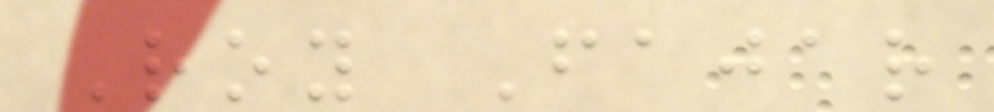Roy Fajar
